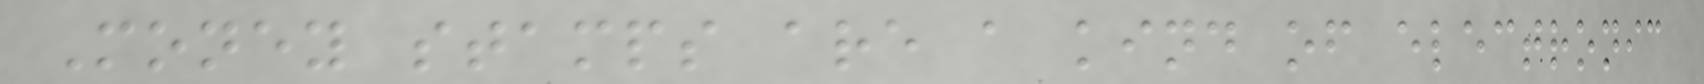Money stamps are a kind of electronic
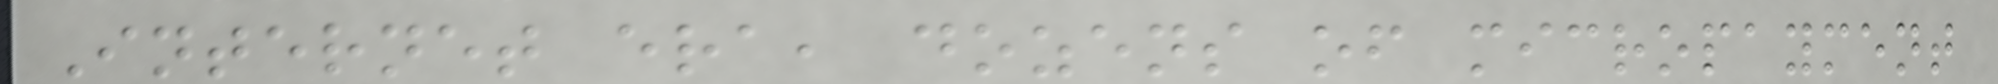Internet era, dozens of micropayment
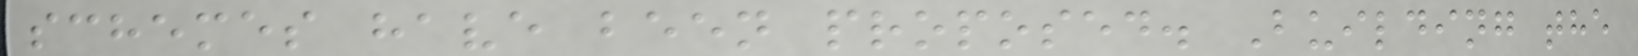schemes have been proposed. Building the
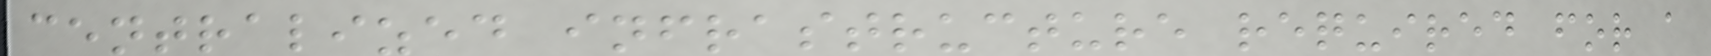centralized infrastructure required for a
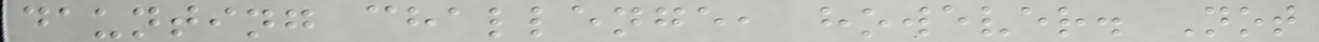daunting challenge, however. Not
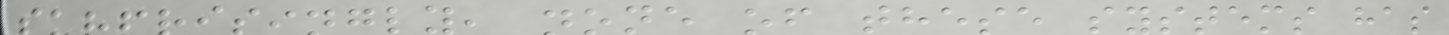surprisingly, none of these systems has
